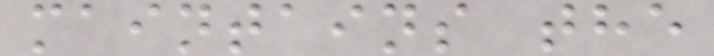maintains the
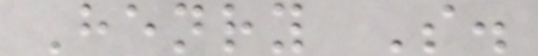Henry S.
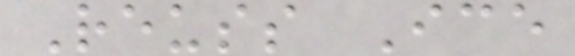Reuss Ice
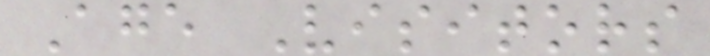Age Visitors
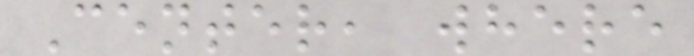Center, where
